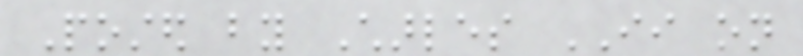Posted by Charles II on
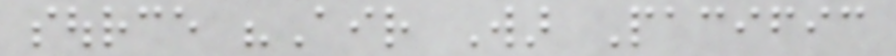source "Air War Pacific
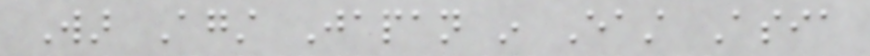War Against Japan in East Asia
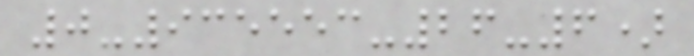0-935553-26-6)
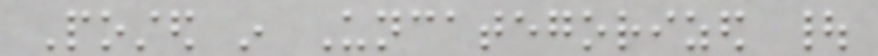Posted in Uncategorized |
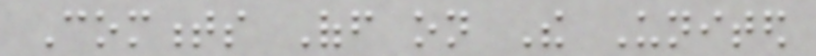Comments Off on The United
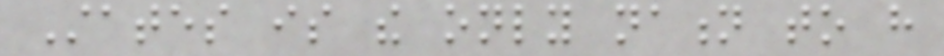States is the only nation to have
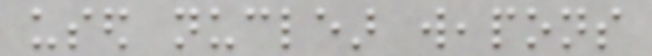used nuclear weapons
